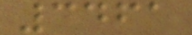3461
